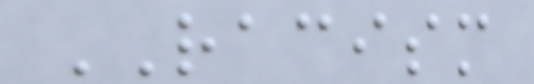RACISM
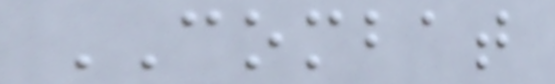COMBAT
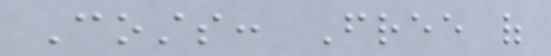Costs: Free of
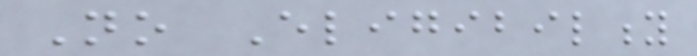No Eligibility
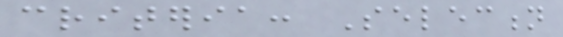criteria: Selection
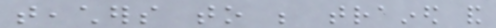teachers to be trained and
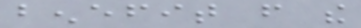benefit from the
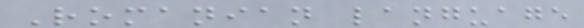Romanian language
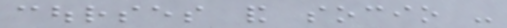courses and socio -
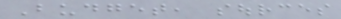Budget, sources
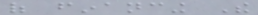of financing The
